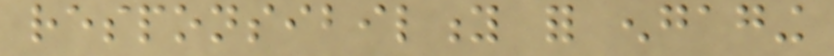responsibility for engaging
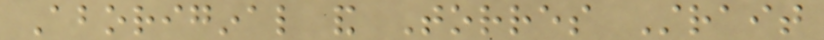Aboriginal and Torres Strait
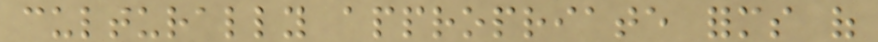culturally appropriate forms of
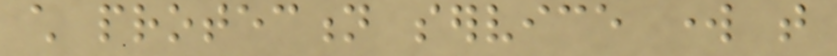child protection service work that
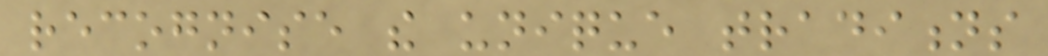recognise the unique traditions
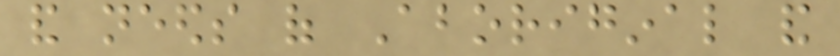and needs of Aboriginal and
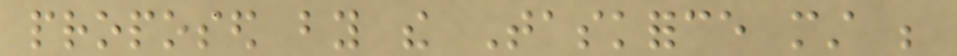proposed by the Taskforce must be
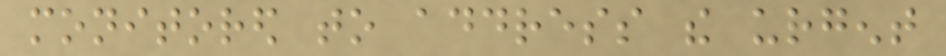monitored to address the urgent
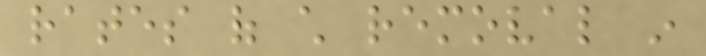rates of child removal in
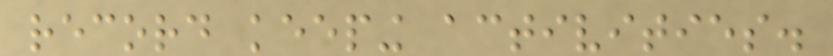record keeping activities.
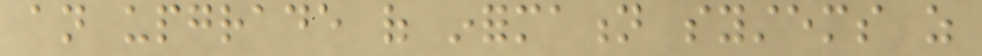an upgrade of information systems as
